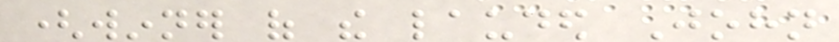(winner of the lauded John
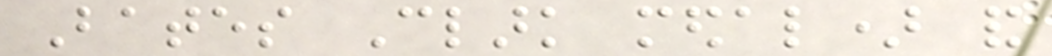Bates Clark medal) and
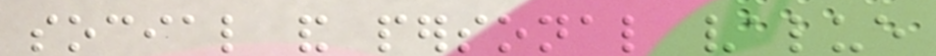social and personal value
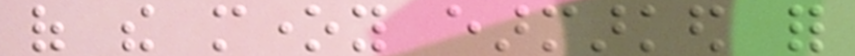of the money earmarked for
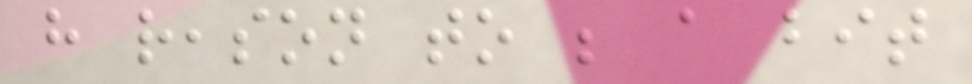have reason to be a bit
